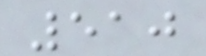510
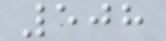508
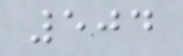504
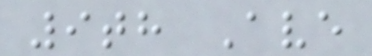9th Ave
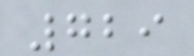729
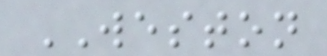WESTON
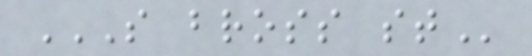S BROSS ST
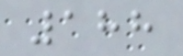188
